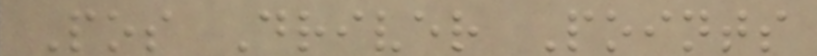Pos Driver Points
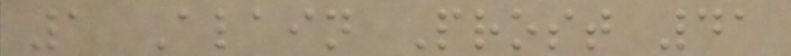1 Alain Prost 41
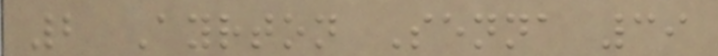2 Ayrton Senna 39
